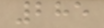285
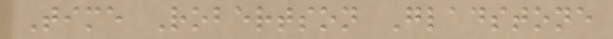Time Robertson Gladstone
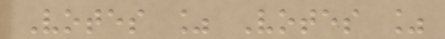Votes % Votes %
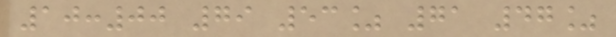10:00 79 53% 71 47%
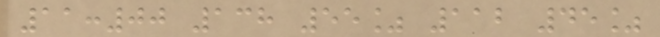11:00 138 55% 112 45%
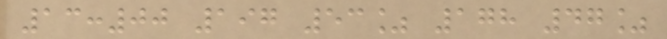13:00 197 53% 178 47%
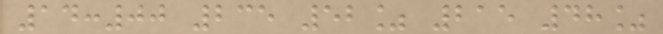14:00 235 52% 215 48%
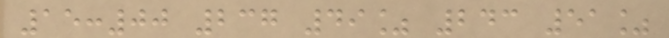15:00 237 49% 243 51%
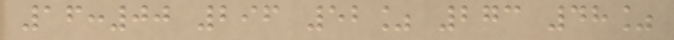16:00 296 52% 273 48%
